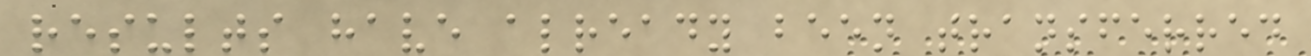results have already been transferred
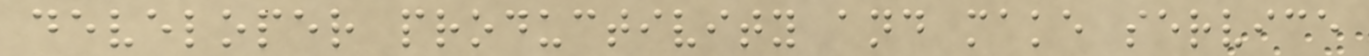developer productivity and make service
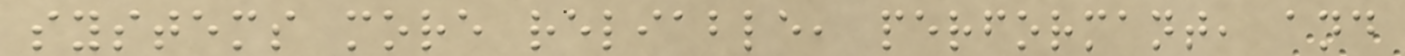systems more reliable, performant, and
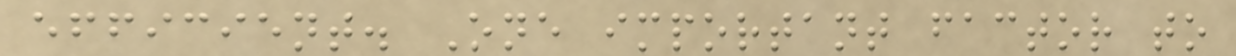efficient. One important factor to
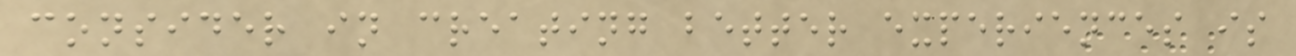consider in creating better experiences is
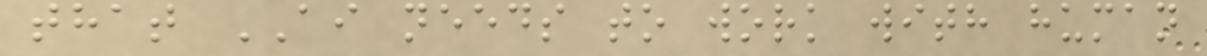that AI needs to work with human
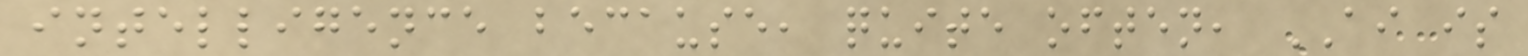intelligence because, quite often, AI is
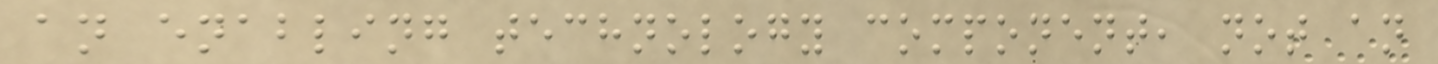an enabling technology component, not an
